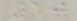10
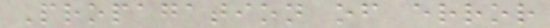Propagation of error
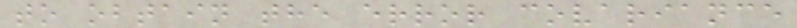to obtain the error covariance
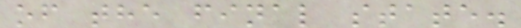of the final state.
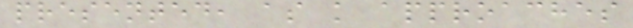presented, as k approaches
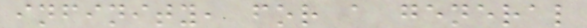infinity, for a general
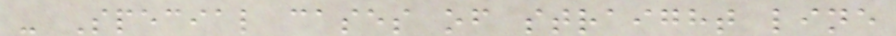- Special cases of straight line
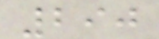290
